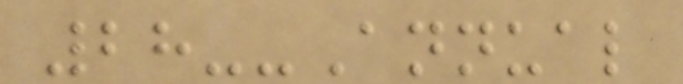28--Annual
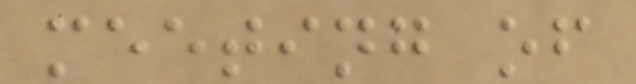meeting of
